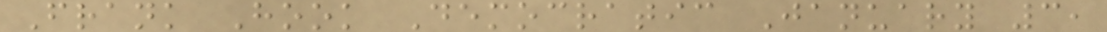Frank Hook Democratic January 3,
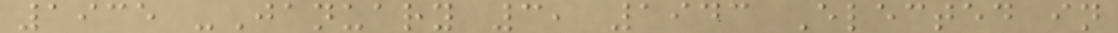1935 -January 3, 1943 Elected in
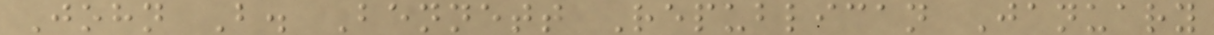John B. Bennett Republican January
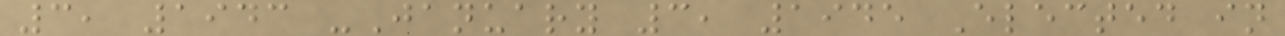3, 1943 -January 3, 1945 Elected in
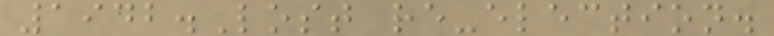1942.Lost re-election.
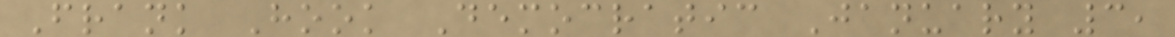Frank Hook Democratic January 3,
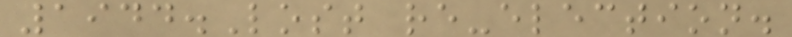1944.Lost re-election.
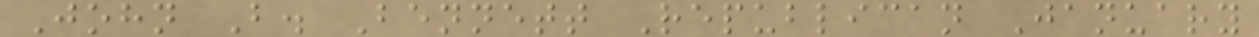John B. Bennett Republican January
